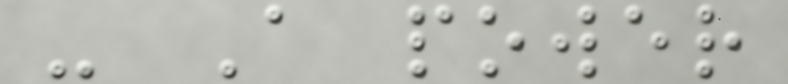- A power
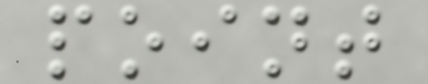point
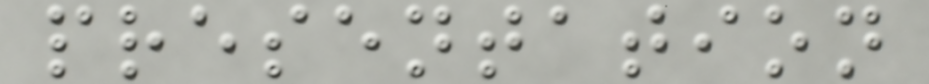presentation
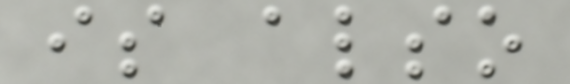is also
